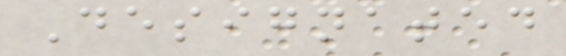Designated
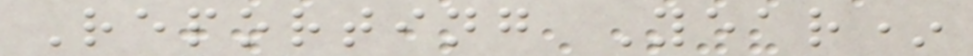Reporting Year*
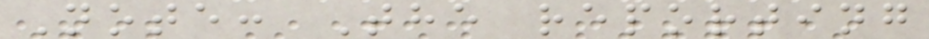Note: The reporting
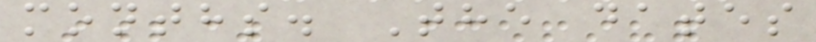months. The dates
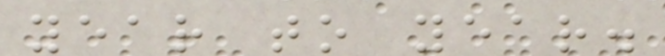year to year.
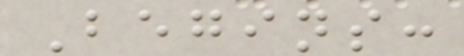Begins:
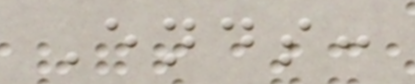Ends:
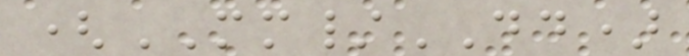(MM/DD)
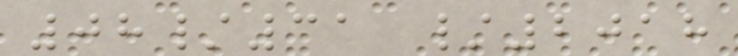08/31 /2018
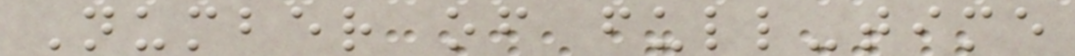Number of full-time
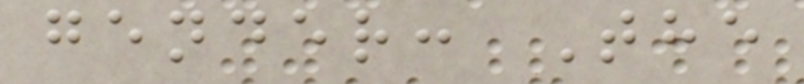gender: The
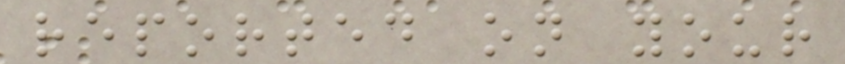reported on your
